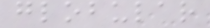globular
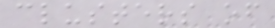clusters of
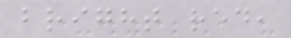bright red,
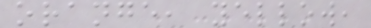orange, yellow,
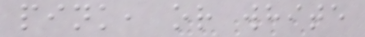pink, or white
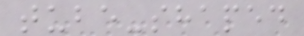tube-shaped
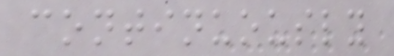continuously
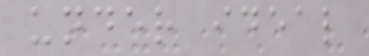under ideal
